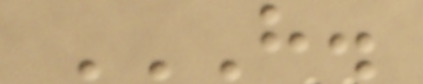H.
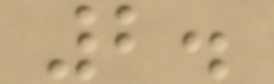2.
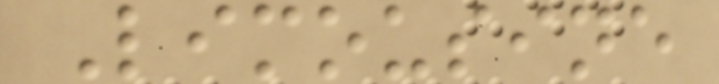Limousine
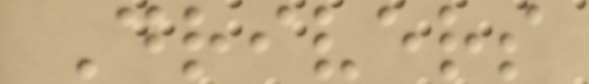Drivers
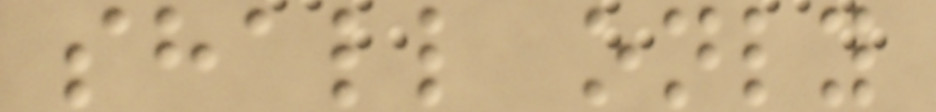shall only
